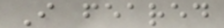I feared
